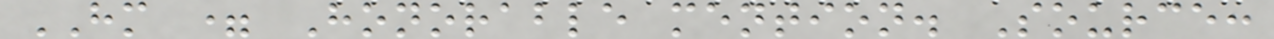HM = Honorable mention. Source:
